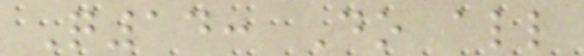Q14: Do all
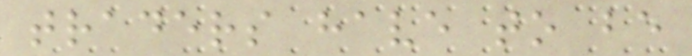traders have to be
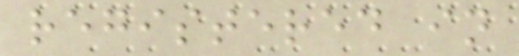registered in
